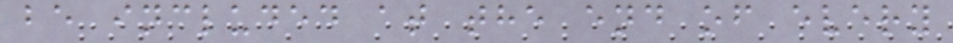be included at the end of every
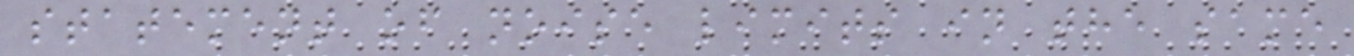statement of noise limits in the same
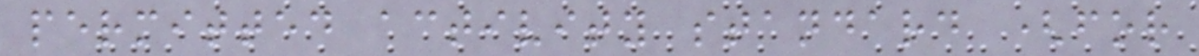permitted activity standard (for
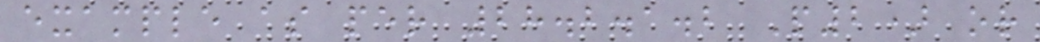example as per 28.2.1.2 P2) or
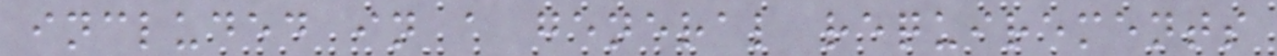included in a general requirements
